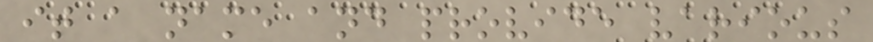it a name and provide various
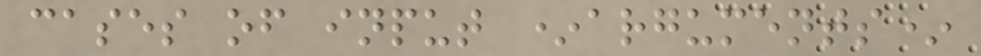cases of input *arguments*
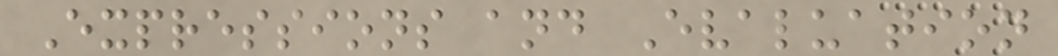Expressions and Evaluation
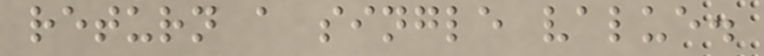return a single value.
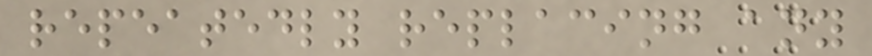repeatedly replacing any
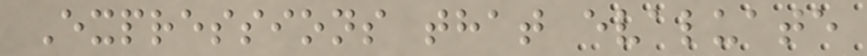Expressions that evaluate
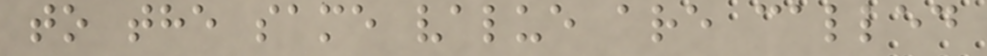to the same value are called
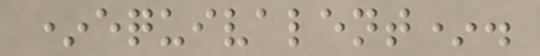*equivalent*.
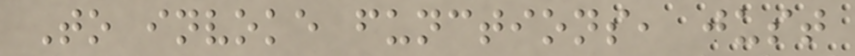To invoke functions, just
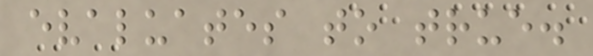evaluates to true.
